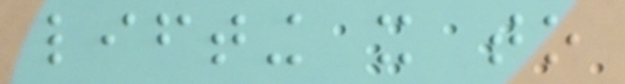lifting it to
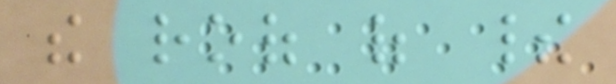the roof of their
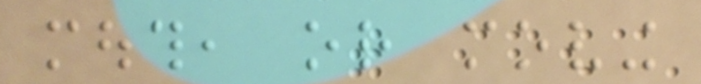mouth, or moving
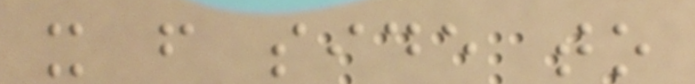it from side to
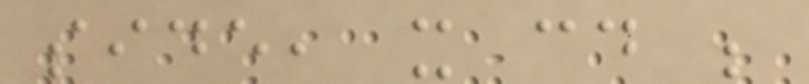side, it could be
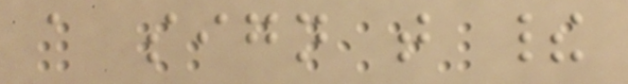a sign that their
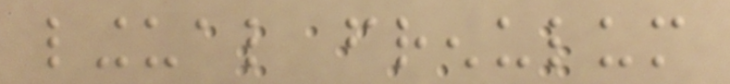lingual frenulum
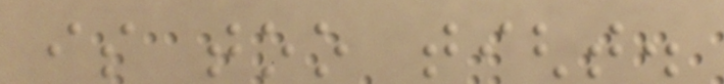is too tight.
